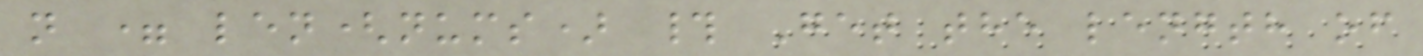n = len(nums) # Get the length of
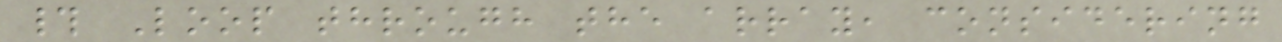# Loop through the array, considering
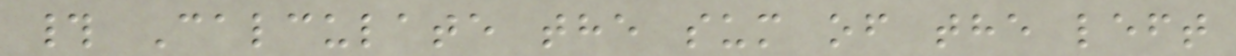# Calculate the sum of the left
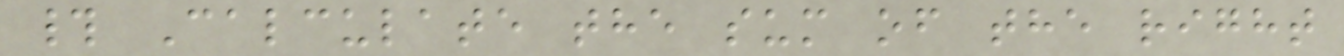# Calculate the sum of the right
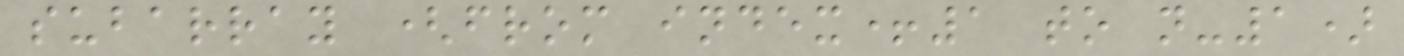subarray (from index+1 to n-1)
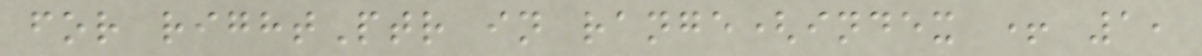for rightPtr in range(index + 1,
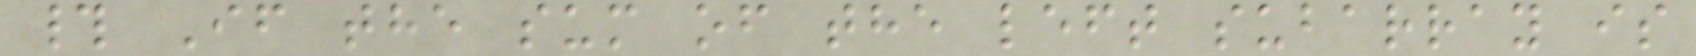# If the sum of the left subarray is
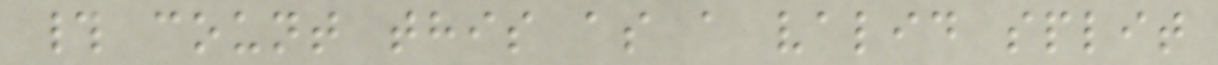# count this as a valid split
